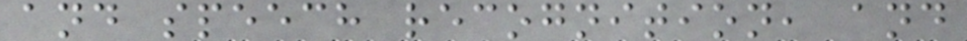and speech recognition, and
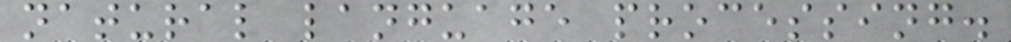natural language processing.
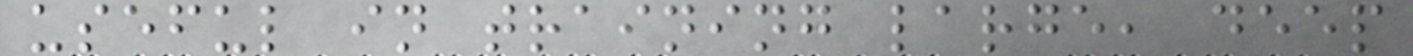useful in training large, deep
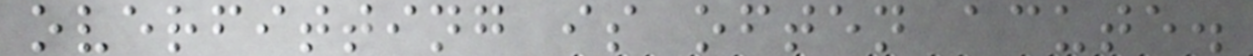overfitting is often acute.
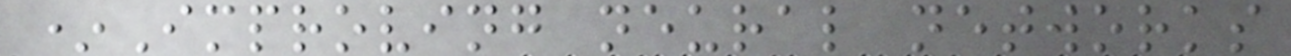*Improving neural networks
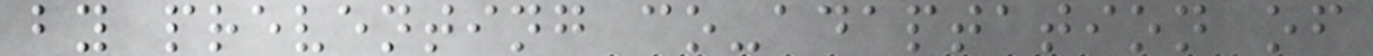by preventing co-adaptation of
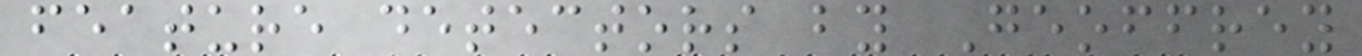feature detectors by Geoffrey
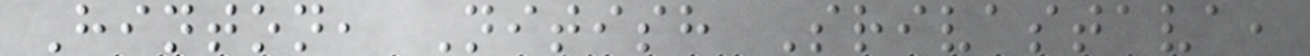Hinton, Nitish Srivastava,
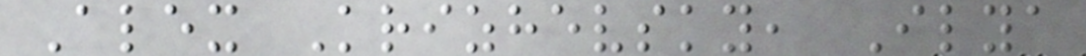Alex Krizhevsky, Ilya
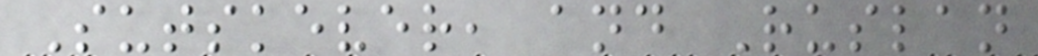Sutskever, and Ruslan
